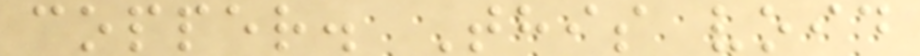copper. This void
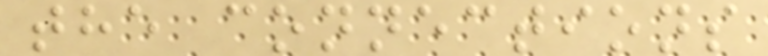the connections
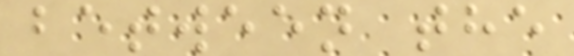between the
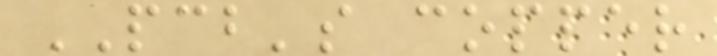PCB's copper
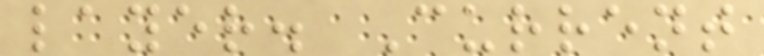layer. Current
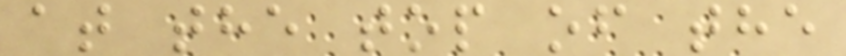at the top of the
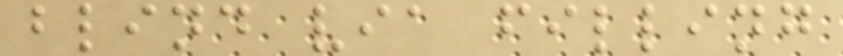blind via filling
